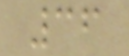36
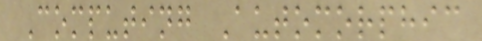Computing Automorphic
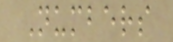Numbers
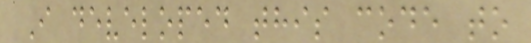I developed this code to
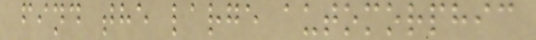find the large automorphic
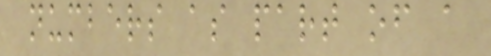numbers as part of a
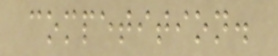competition.
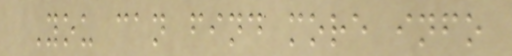You can find more info
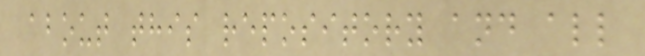about this repository and all
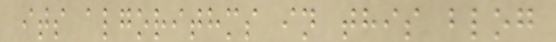its algorithms in this blog
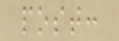post:
